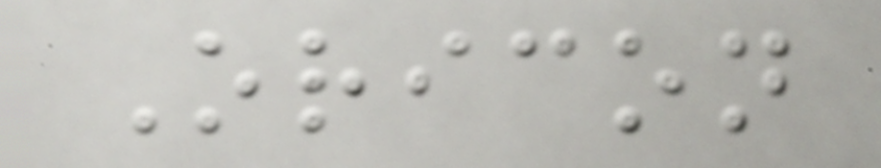Oricon
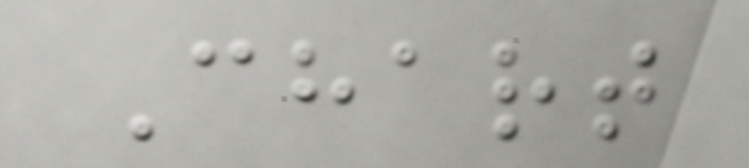Chart
